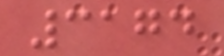3174
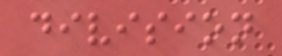division
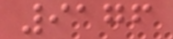9176
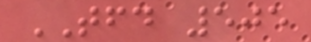TFD 505
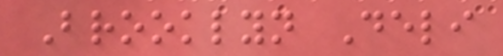Brooklyn Deli
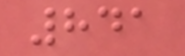841
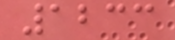1233
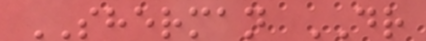SHERMAN DR
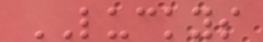LUCKYS
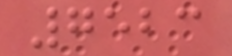7523
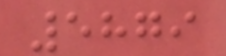5879
